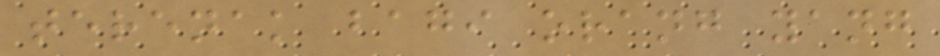terenak bagi orang yang
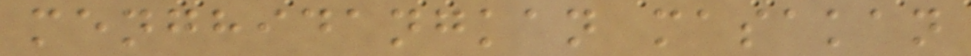menghidangkan masakan
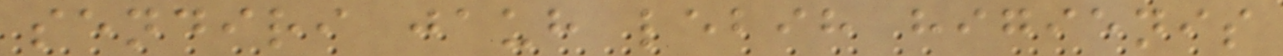sendiri jauh lebih higienis
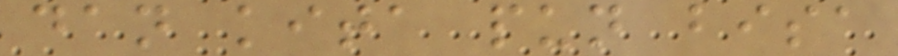dan kita pun bisa
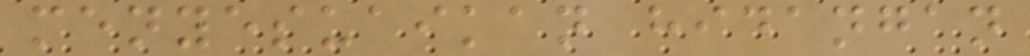menyesuaikan hidangan
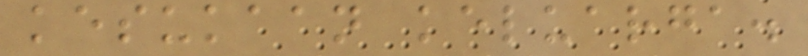kesukaan keluarga.
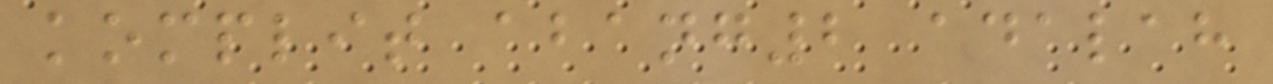komplit abang2 adalah
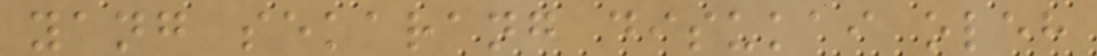yang sekarang disukai oleh
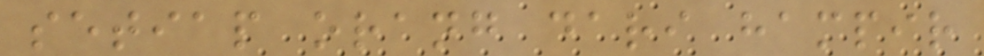setiap orang dari hampir
